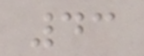43
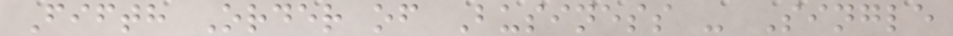Fifth Order of Business - Single
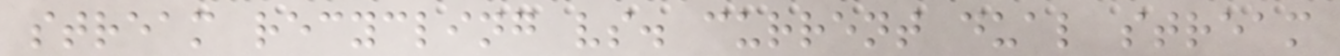stream recycling vs. current dual stream
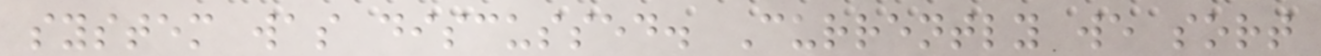system was discussed. Currently we sort
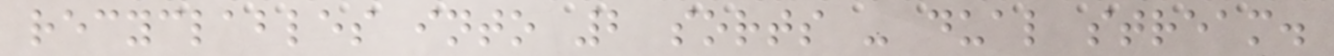recyclables into 2 sorts - dual stream.
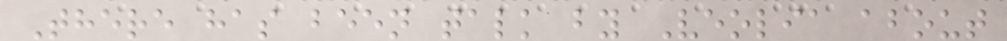There has been talk by Veolia about
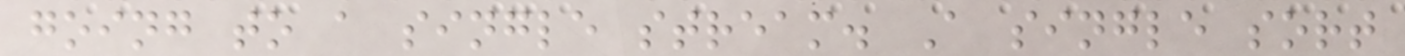going to a single stream. A single sort
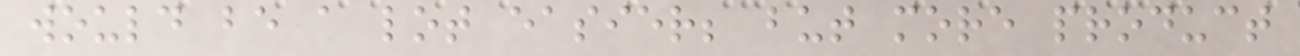would be a lot easier; but more product
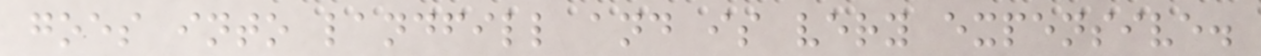goes into landfill and is very expensive.
